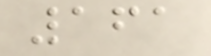161
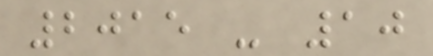2015 - 10
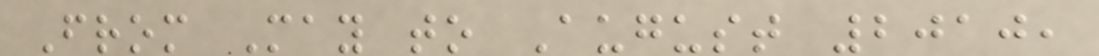From May to August 2010,
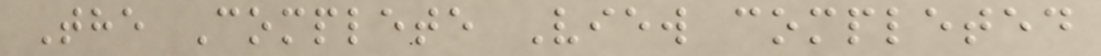The Complete View completed
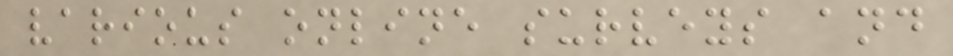various online surveys and
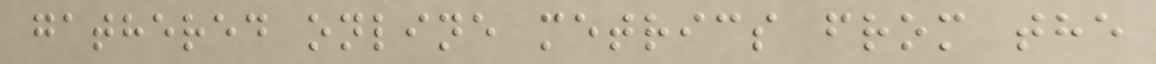gathered online metrics from the
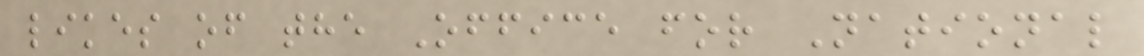likes of the Office for National
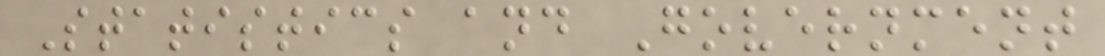Statistics and Government
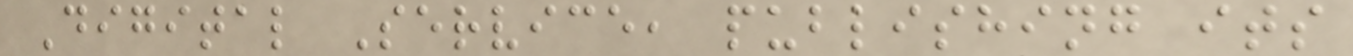Digital Service, publishing its
